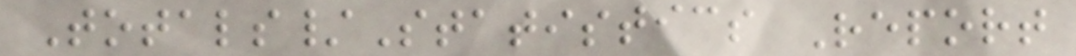Totals/Statistics Report
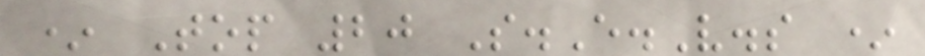* Top 20 S.E.V.s *
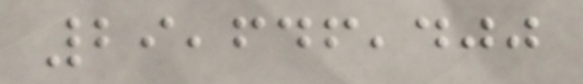29,646,400
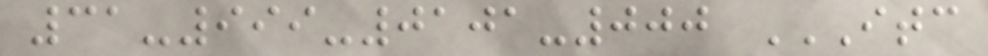31-999-0101-000 ITC
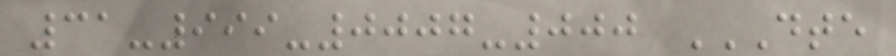31-999-0007-000 DTE
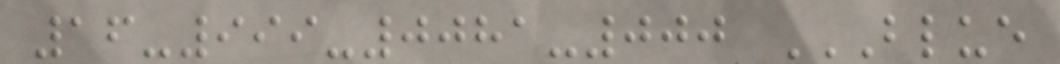16-999-0081-000 BLUE
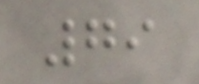79
